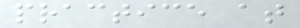practice at
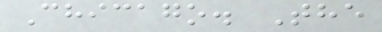Chicago. The
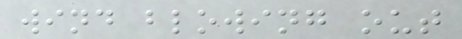wind blowing out
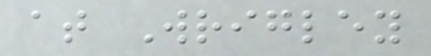at Wrigley
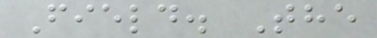Field. The
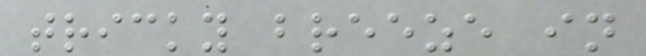tricky breeze in
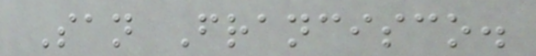San Francisco.
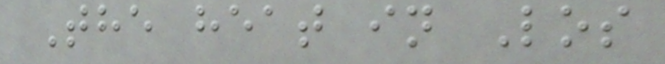The heat in Los
